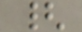{
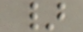}
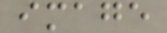image
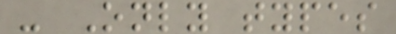- Only types
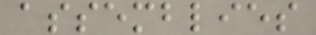assemblies
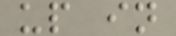up in
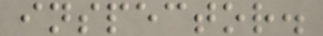inspector.
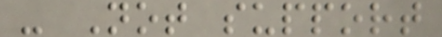- Not support
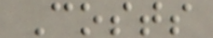Costs
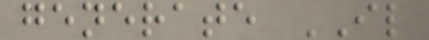generate IL
